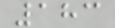183
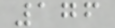176
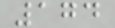174
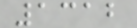1312
